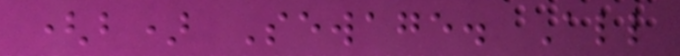(b) Sewage. All
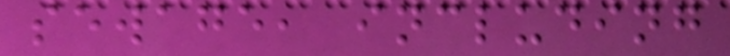sewage, including
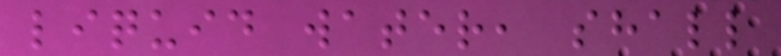liquid water, shall
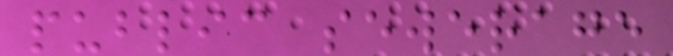public sewerage
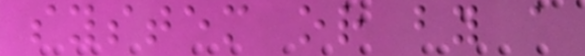system or by a
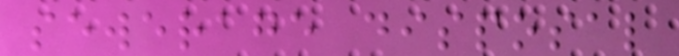sewerage disposal
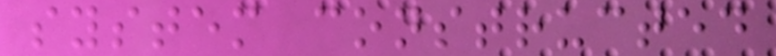system constructed
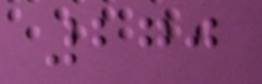270
